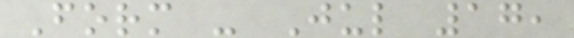Form - Jul 17,
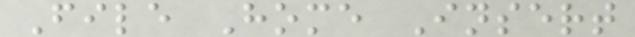File Home Insert
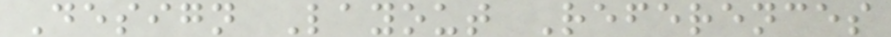Design Layout References
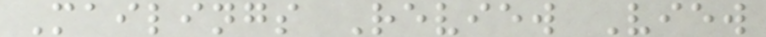Mailings Review View
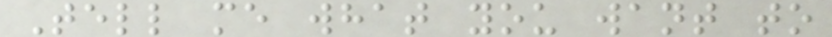Tell me what you want to
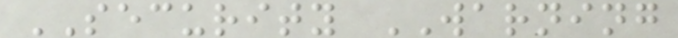SECURITY WARNING
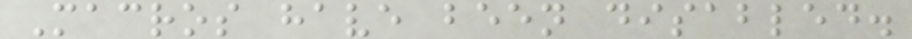Macros have been disabled.
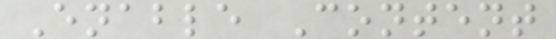Enable Content
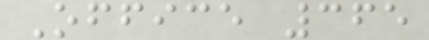Office 365
